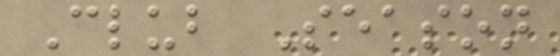Club Season
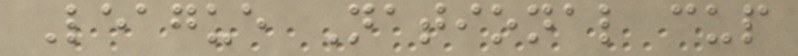League National cup
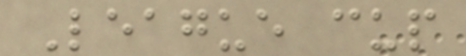League cup
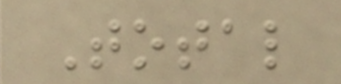Total
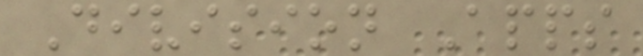Division Apps
